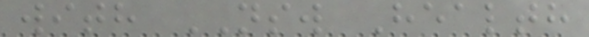with NSW Health
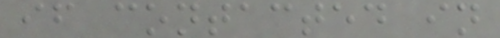if contacted in
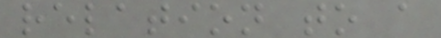relation to a
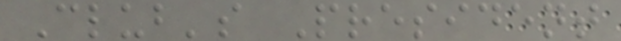Club's President
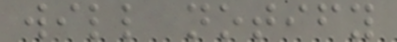will notify
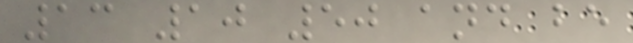13 10 50 and be
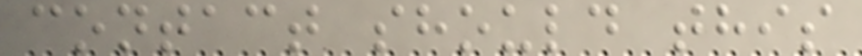contact should this
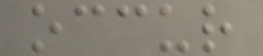occur
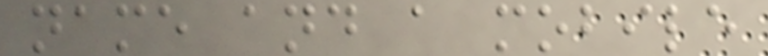name and a mobile
